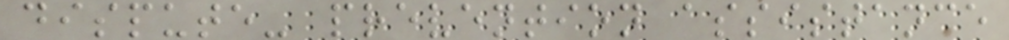dispute- prevention assistance
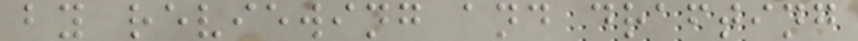by reviewing and drafting
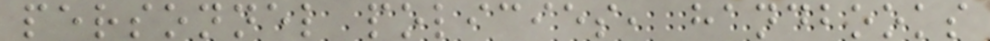personnel policies, handbooks
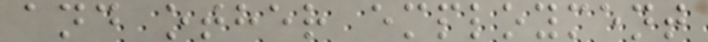and other employment
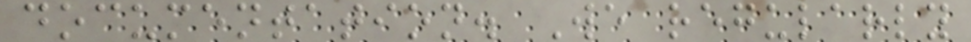documentation. We regularly
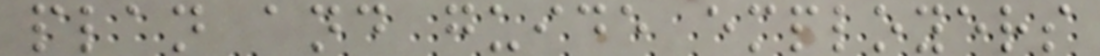plan and guide employers
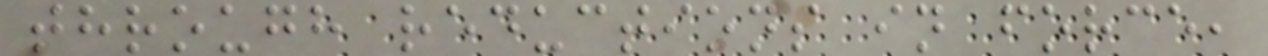through reductions in force,
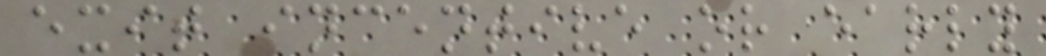exit incentive or early
